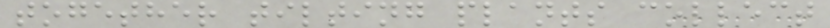together tilting plants collect
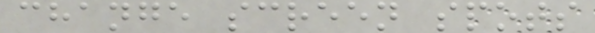change screen spots
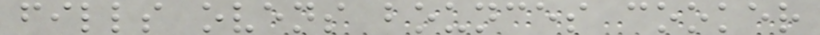fills ovens bounces cooker
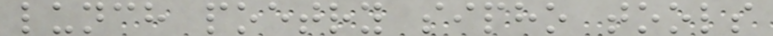lunch poetry sipho tools
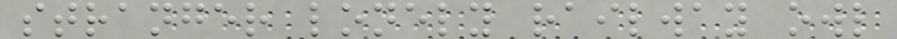stranger lonely railway owl
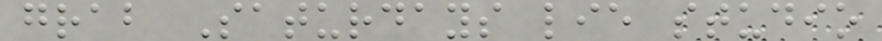grab Saturdays lie studio
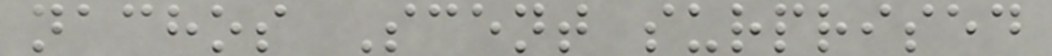nachos Scent surprised
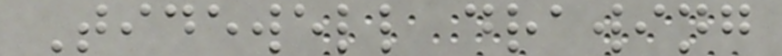Tidewell drawing
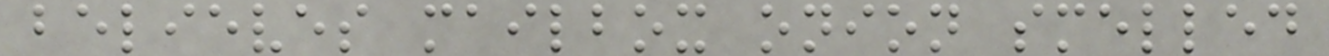believes mailbox onion smelled
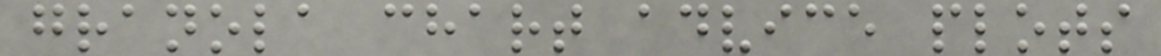granola chart advice plots
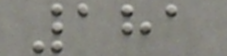181
